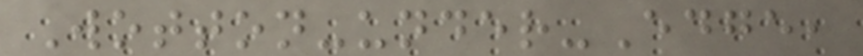Wotton-under-Edge,
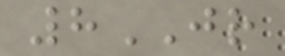8JR
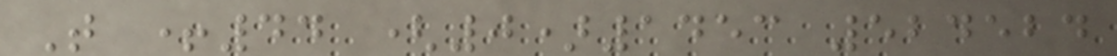T +44 (0)1453 524524
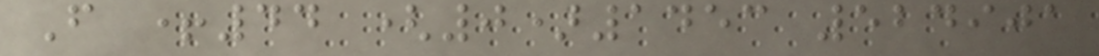F +44 (0)1453 524901
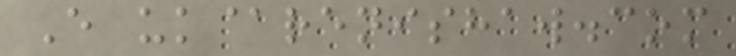E uk@renishaw.com
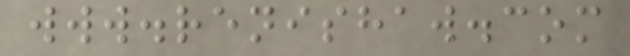www.renishaw.com
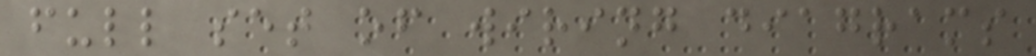full set of wiring diagrams
